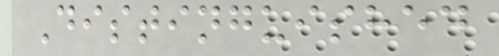Distinguished
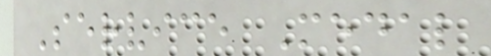Service Medal
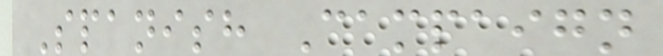Spanish Campaign
